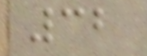32
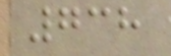738
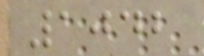1042
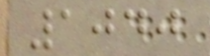1040
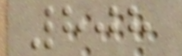808
